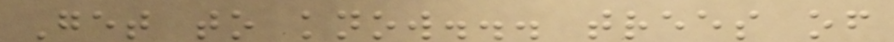Get to know... trees of
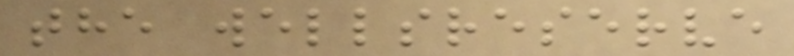the wellsreserve
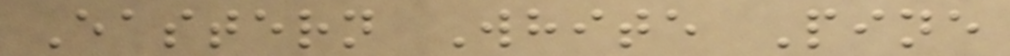Eastern White Pine
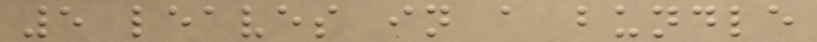5 leaves in a bundle
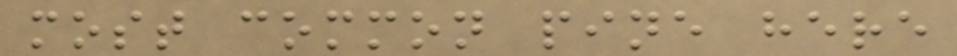most common pine here
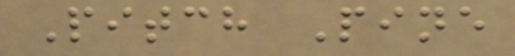Pitch Pine
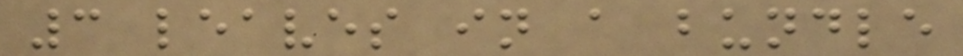3 leaves in a bundle
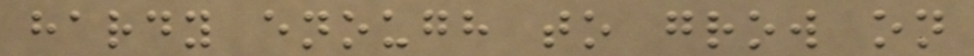hardy enough to grow on
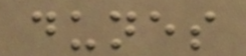dunes
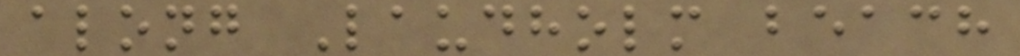along Laudholm beach
